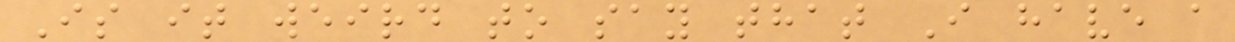Is it weird to say that I have a
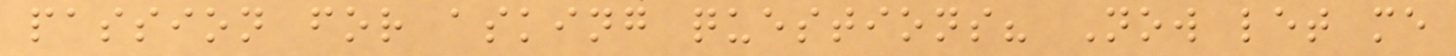passion for asking questions? Now let me
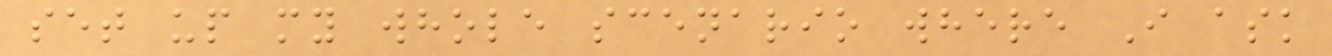set up my whole scenario where I ask
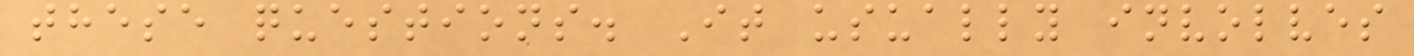these questions. It usually involves
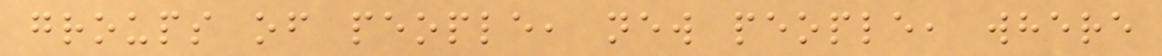groups of people, new people, where
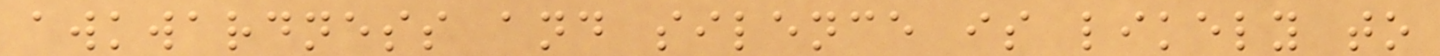awkwardness and silence is likely to
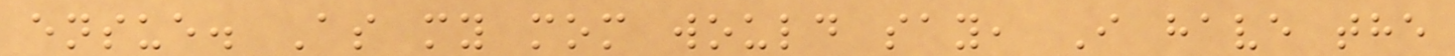ensue. As my mom would say, I have the
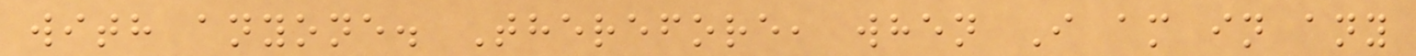with anyone. Therefore, when I am in any
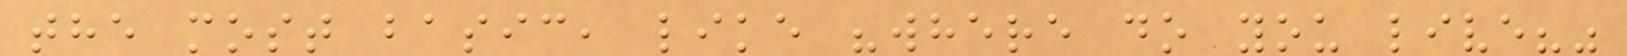the most basic, like "where do you live?"
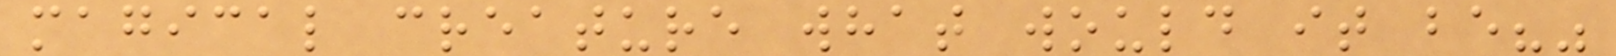magical creature what would it be?"
